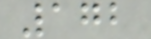172
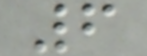6
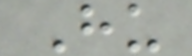Hu
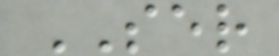SER
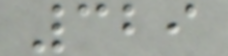329
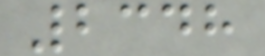2348
